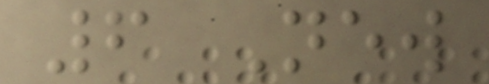6 New
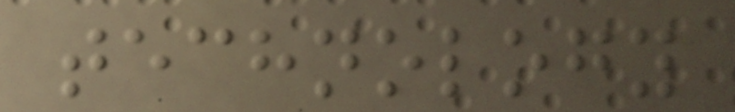technology
